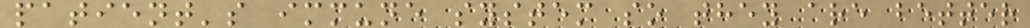patient's immune system so they are better
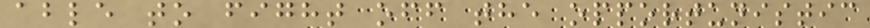able to fight off the opportunistic
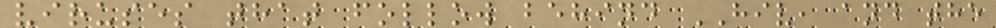viruses that follow behind HIV, and the
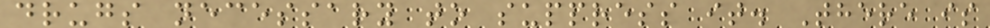drugs necessary to suppress it. There is
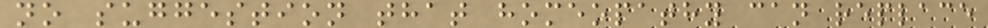no suggestion that homeopathy can replace
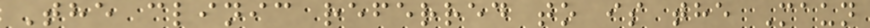The clinic referred to is the Maun
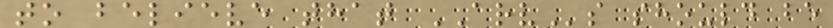to believe that ARVs should be
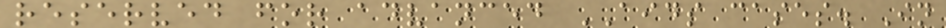reserved for advanced AIDS cases. In
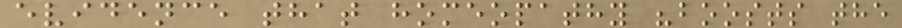evidence that homeopathy "boosts the
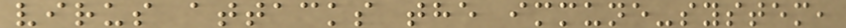virus attacks the immune-system,
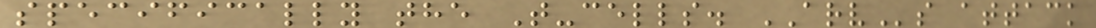specifically the T-cells. ARVs attack
